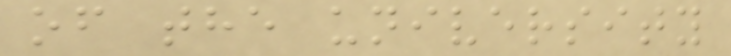of the university
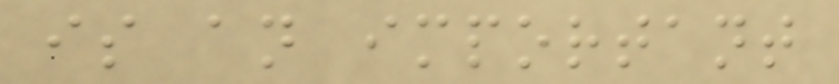is an important
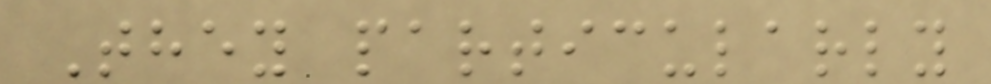They particularly
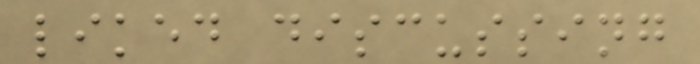liked discussing
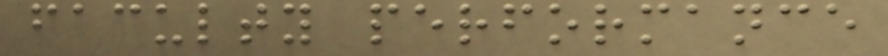faculty performance
